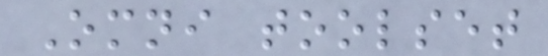Omni toolset
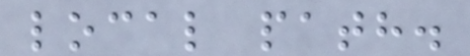local path.
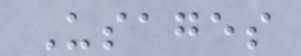Usages
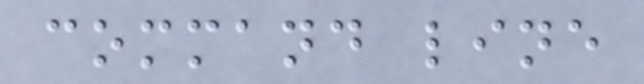command line
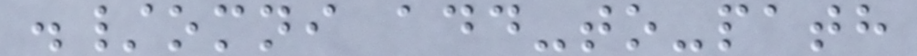./omni add-to-path
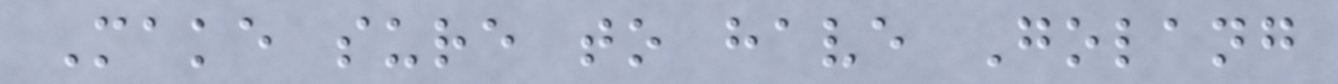Make sure to have Golang
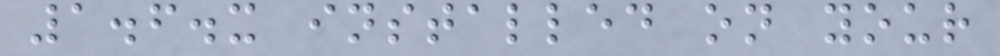1.6.x installed on your
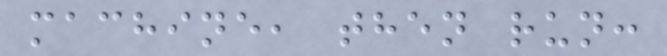machine, then run:
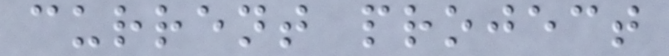current project
